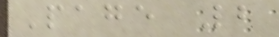Page 2
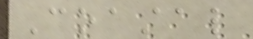Coastal
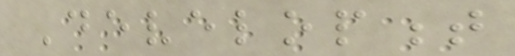Development
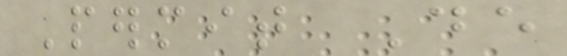Permit De
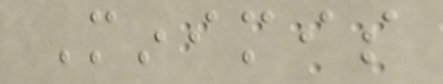Minimis
